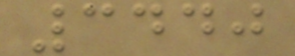3440
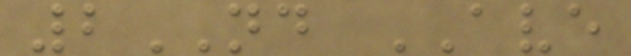2ND AVE
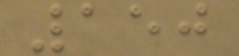150
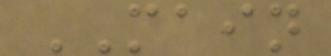MAIN
